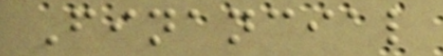Financial
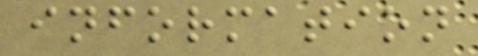information
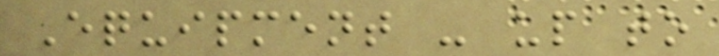Equipment - up to
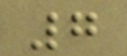7
